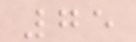75
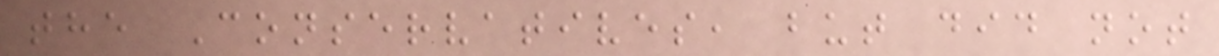the Conservatives, but did not
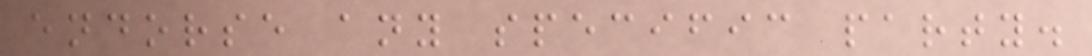endorse any specific party.
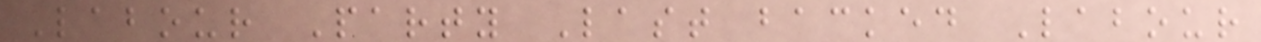Labour Party Last backed Labour
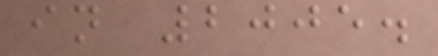in 2005.
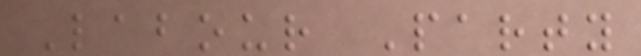Labour Party
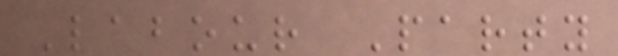Labour Party
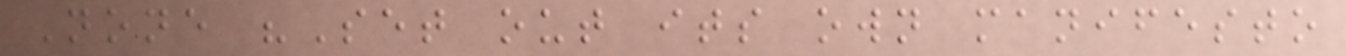None "Set out its own manifesto
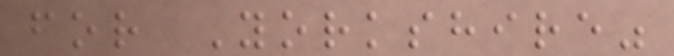for Yorkshire"
